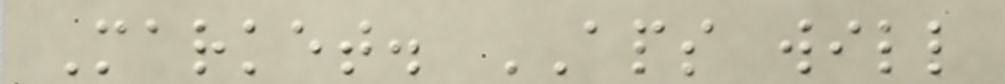Market. APS will
